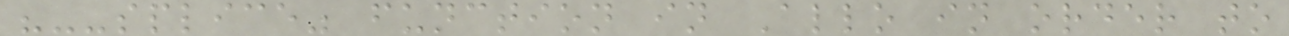"--splice" function in Allo in order to
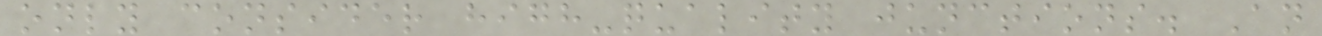only consider high-quality junctions. An
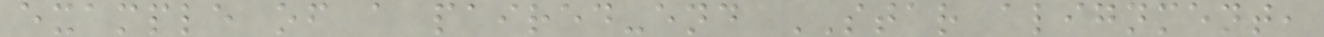example of a paired-end STAR alignment,
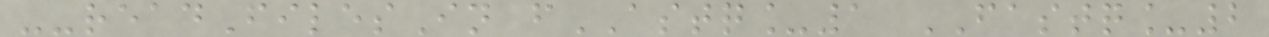--readFilesIn fASTQ_1 FASTQ_2
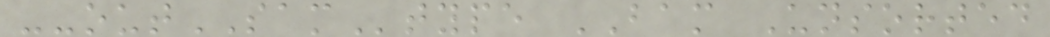--outSAMtype BAM Unsorted
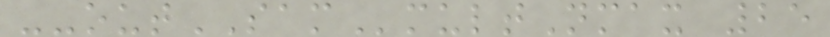--outSAMmultNmax 25
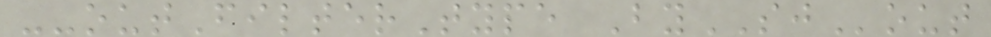--outFilterType BySJout
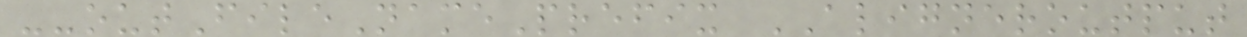--outFileNamePrefix ALIGNEROUTPUT
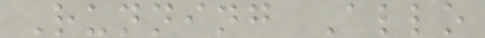Running Allo
